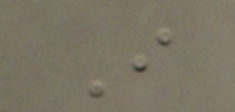I
